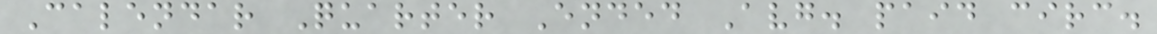Calendar Quarter Ended Avg. paid circ.
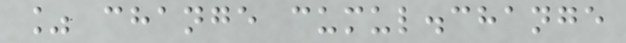% change cumul.change
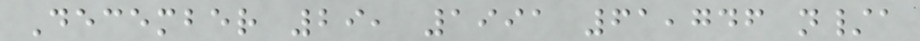December 29, 1991 61,746 n/a
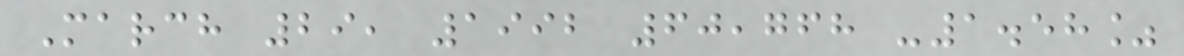March 29, 1992 60,768 -1.58%
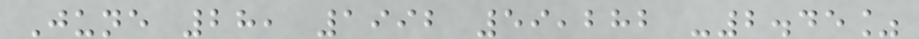June 28, 1992 59,282 -2.45%
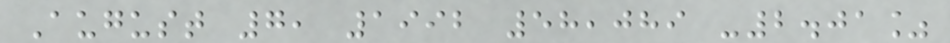August 7, 1992 58,089 -2.01%
